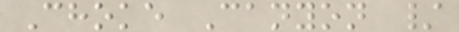Choke Canyon /
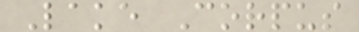Lake Corpus
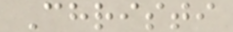Christi
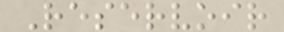Reservoir
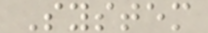System
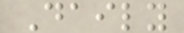Daily
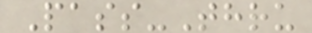Pass-Thru
